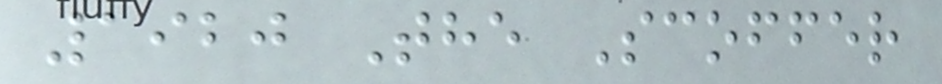1920 The Scoffer
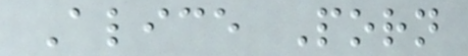Alice Porn
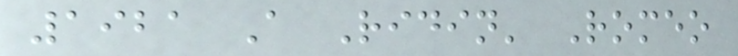1921 A Ridin' Romeo
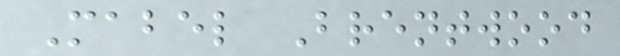Mabel Brentwood
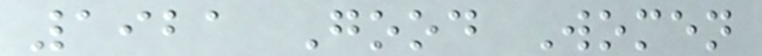1921 Good Women
